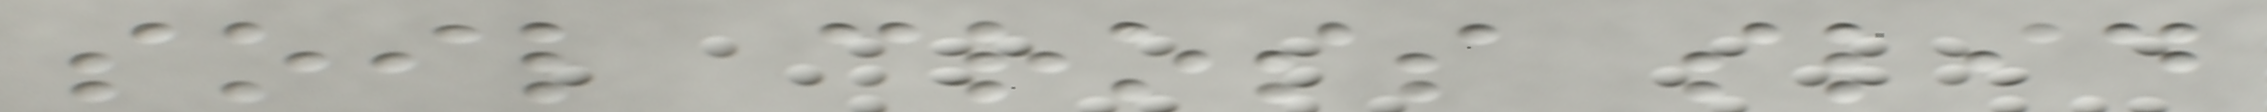soil cross slid
